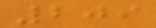209
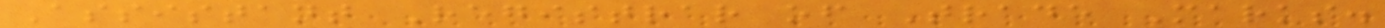Assistant Registrar of Trade Marks.
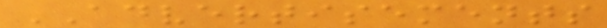ADVERTISEMENTS
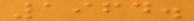1964.
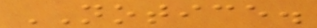NOTICE.
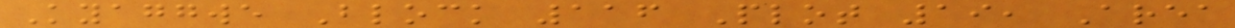Kyaggwe Block 116 Plot 19, Area
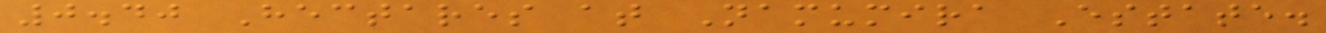0.40 Hectares at Namumira Estate.
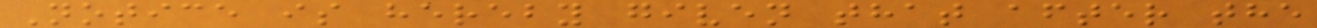Notice is hereby given that after the
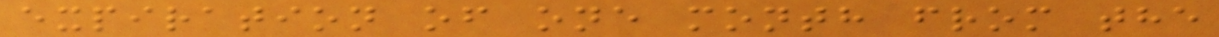expiration of one month from the
